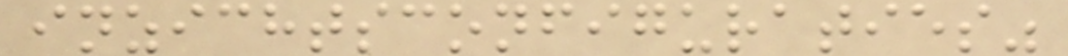inzichtsconfiguraties"
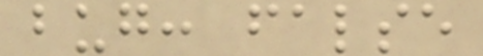bug: false
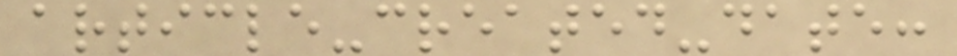article-created-date:
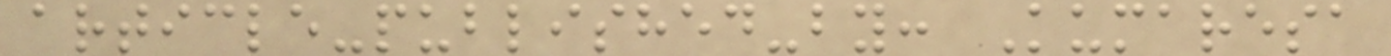article-published-by: Kumaresa
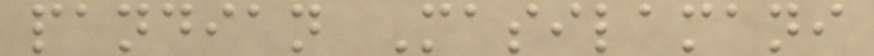pandian Masilamani
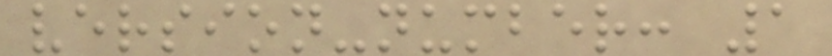version-number: 1
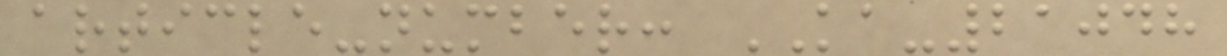article-number: KA-21048
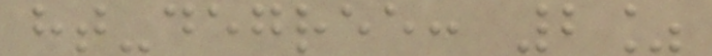ht-degree: 2%
